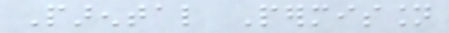Parental Permission
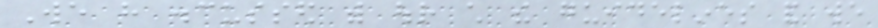We have discussed with our child the guidelines and we
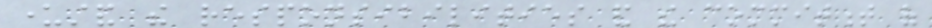understand the responsibilities and the commitment of
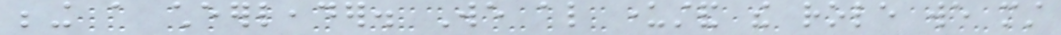being a cheerleader. We also understand the role we must
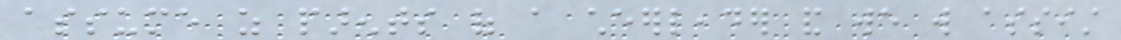assume as parents of a cheerleader and we will assist
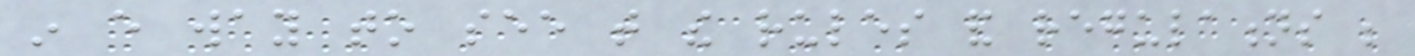in every way to see that the rules and regulations be
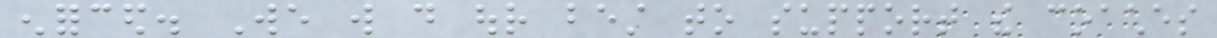enforced. We will do our best to support the coaches
